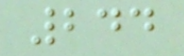244
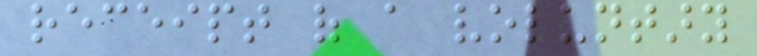receipt of a voluntary
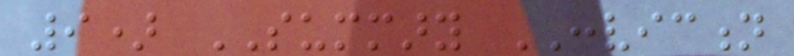9) SUMMARY CONVICTION
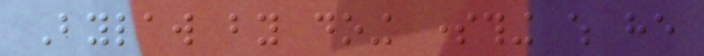Bylaw by doing something which he
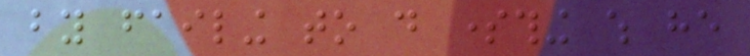by failing to do something which he
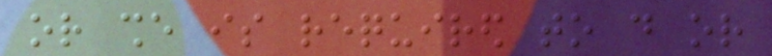or she is required to do or
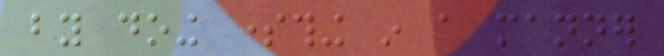by doing something in a manner
